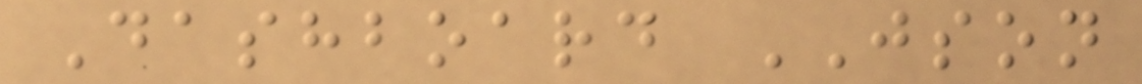Dashboard JSON
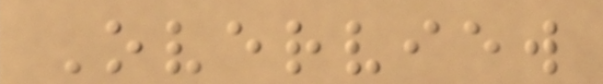Overview
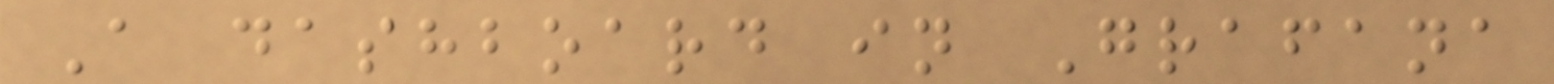A dashboard in Grafana
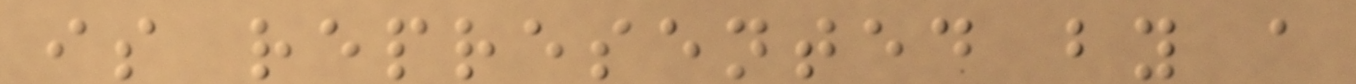is represented by a
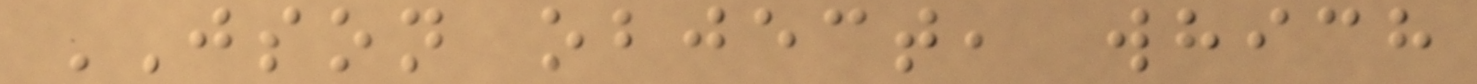JSON object, which
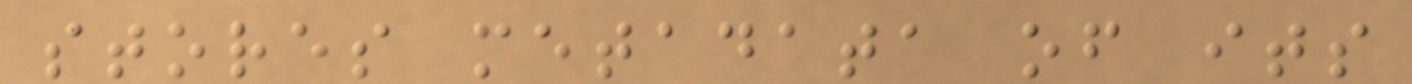stores metadata of its
